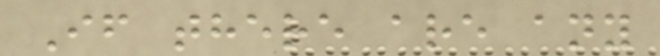If there are any
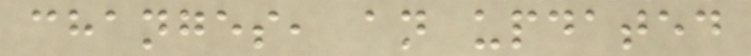changes, an updated
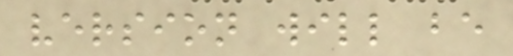version will be
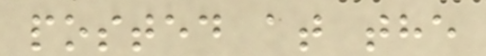posted at the
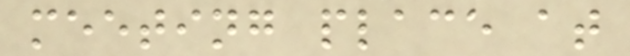meeting place at
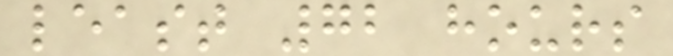least 72 hours
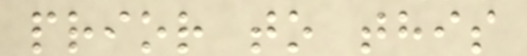prior to this
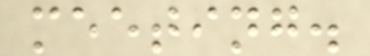meeting.
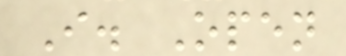I. Open
